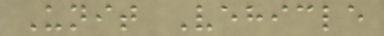Unit Vehicle
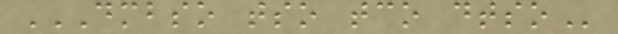DMBSO TSO TCO DTSO
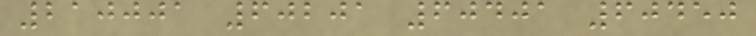210001 60201 60401 60450
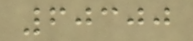60300
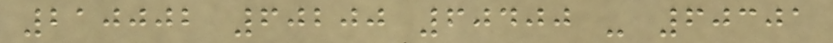210002 60200 60400 - 60301
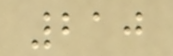210
